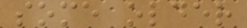some older
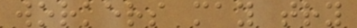workers may try
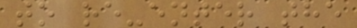to re-enter the
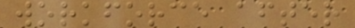workforce after
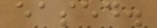eased.
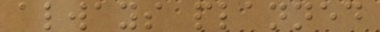always planned
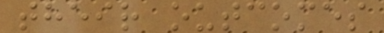their outcomes
